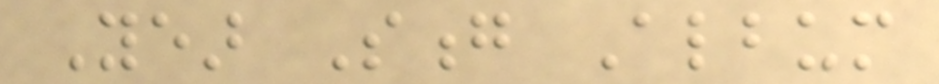Year Song Album
